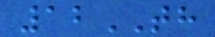12TH
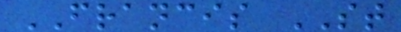FRANCIS ST
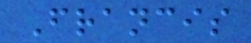Francis
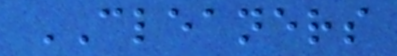CLEANERS
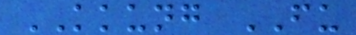KKUNG FU
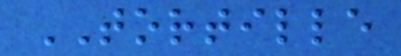TORTILLE
